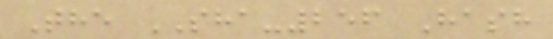The SHA-256 Hash
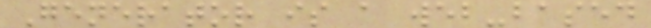Generator is a web-based
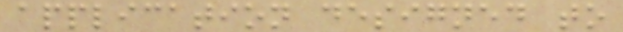application designed to
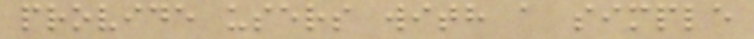provide users with a simple
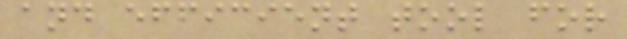and efficient tool for
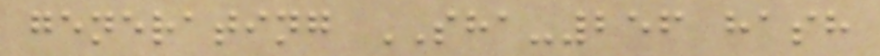generating SHA-256 hash
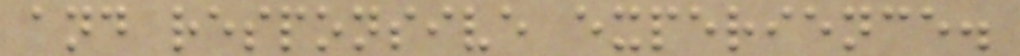and responsive experience.
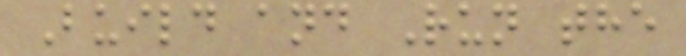Build and Run the
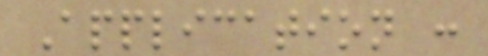Application :
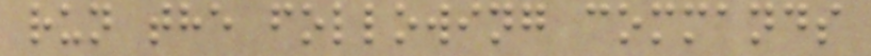run the following commands
